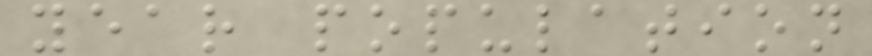year population
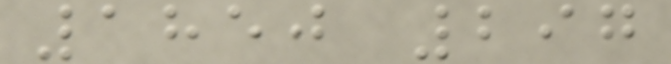1850 297
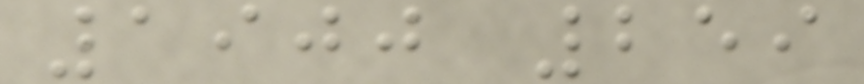1900 259
